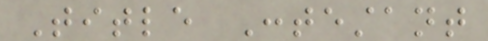Title Contestant
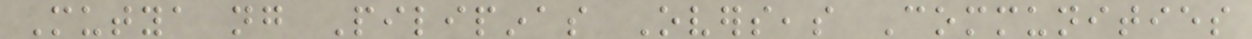Mutya ng Pilipinas Overseas Communities
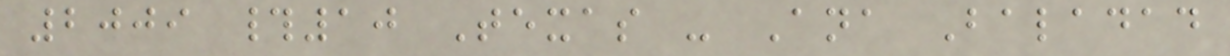2009 #10 Texas - Ana Baladad
